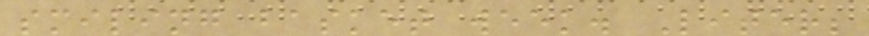smiling basket week. Liter;
